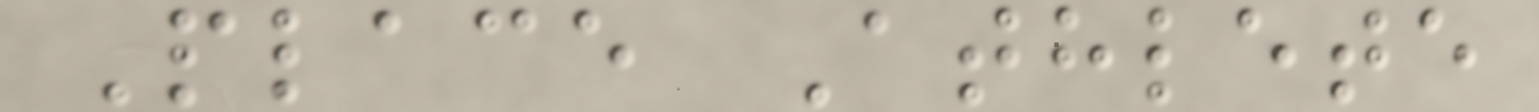Place Athlete
